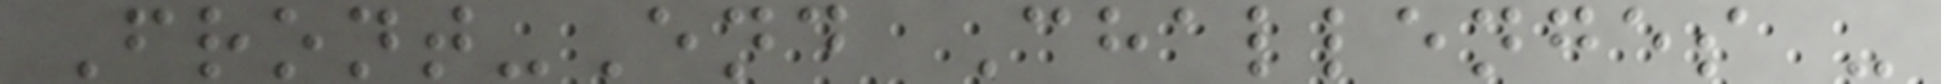Front-End Challenges -
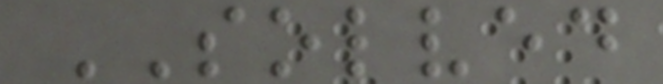SOLVED
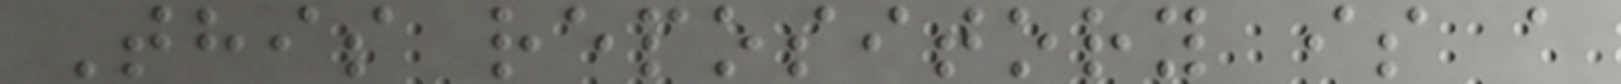This repository is a
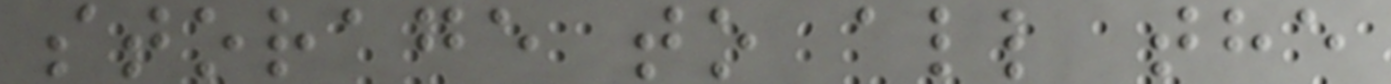storage to all the
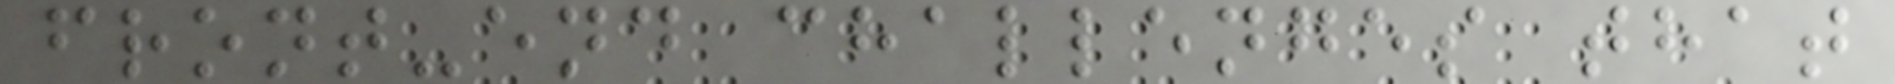front-end challenges that
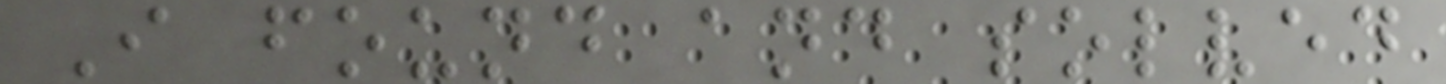I found and solved
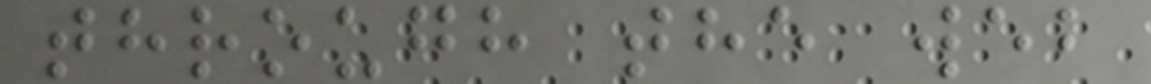through the web
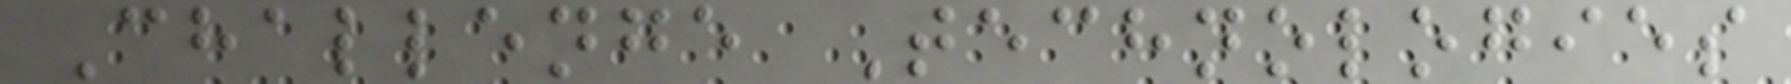Challenge Technologies
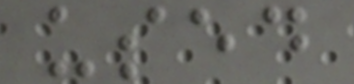used
